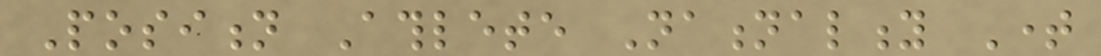Position Athlete Nationality Time
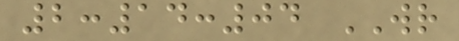2:14:04 WR
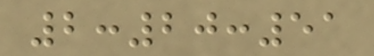2:20:51
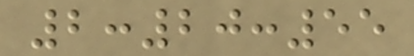2:20:55
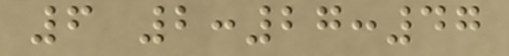6 2:27:47
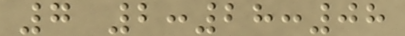7 2:28:08
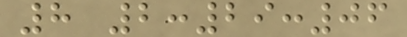8 2:29:06
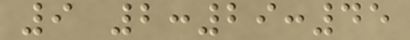9 2:29:45
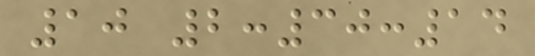10 2:30:14
